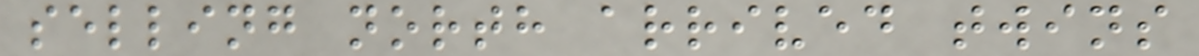selling north arrived twins
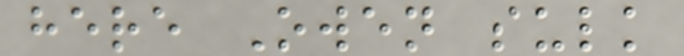here Owen sulk
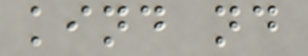kind nd
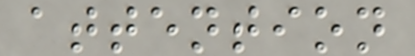attention
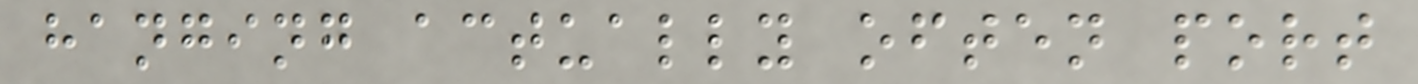hanging actually often port
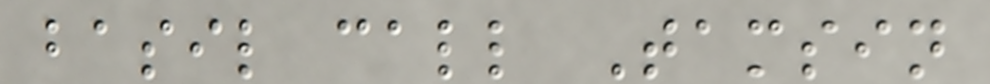basil call Tamsin
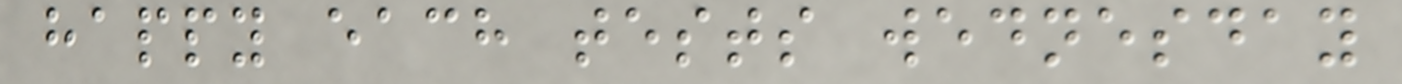happy each tests wednesday
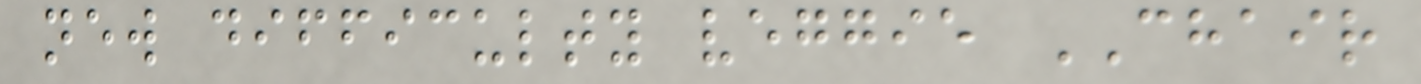new difficulty veggie CHAIR
